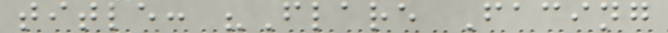title: "Flare Facing
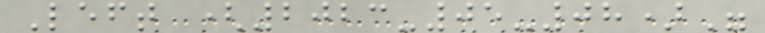Left (2023-05-08)"
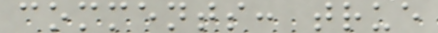comments: true
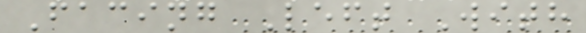Facing Left With
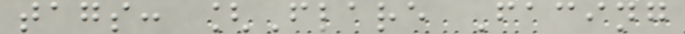tags: [Flare Facing
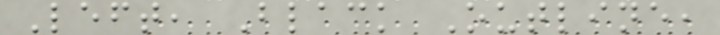Left, Black Outline,
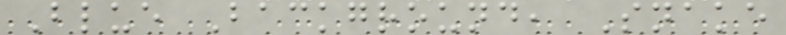Blue Background, Snake
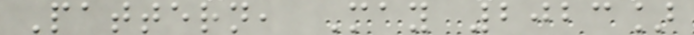Pattern, May 2023]
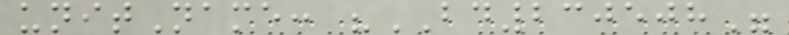unitName: "BD230508"
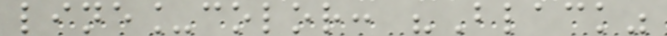line_color: "Black"
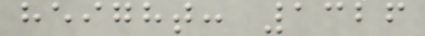height: 1326
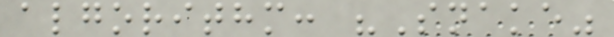algorithm: "Snake"
